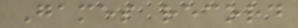Games record
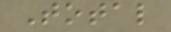Total
